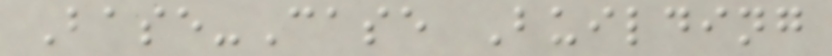Base-Case Building
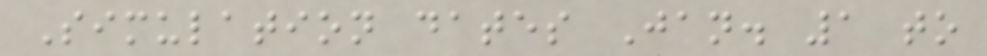Simulation dates Jan. 1 to
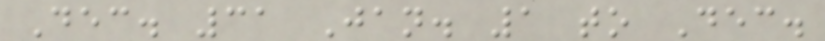Dec. 31 Jan. 1 to Dec.
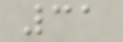31
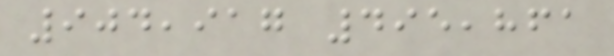904,917 495,861
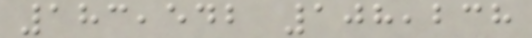183,542 108,238
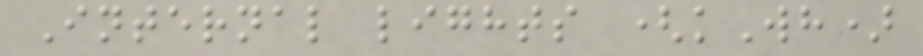Internal lights (kWh)
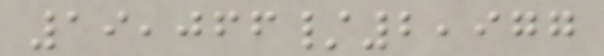19,066/2,977
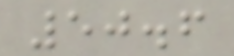50.6
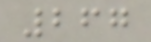267
